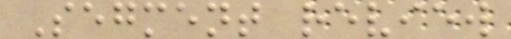Segment review
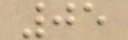05
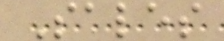Sales
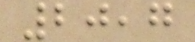20,7
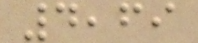4,69
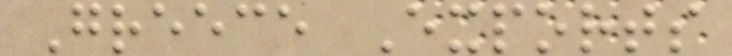Greece Exports
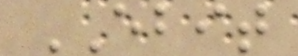EBIT
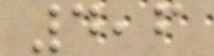4,6
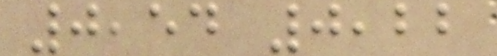0,54 0,22
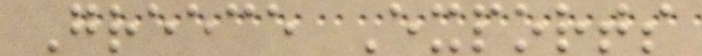Greece Exports
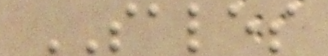SALES
